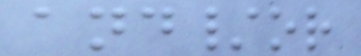and/or
